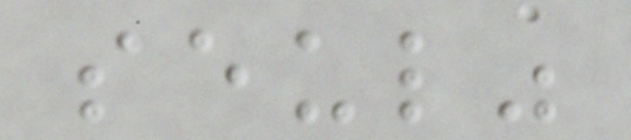seul"
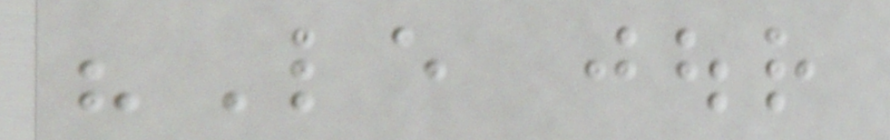"Le jour
